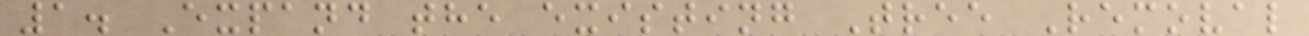1. Expand the existing Tree Removal
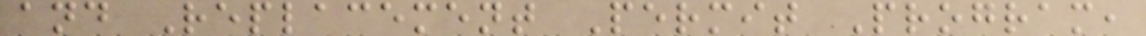and Replacement Permit Program,
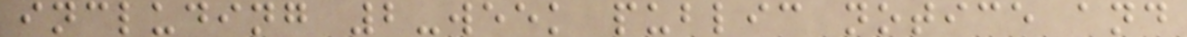including 2-week public notice and
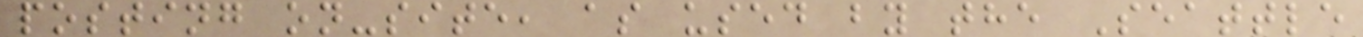posting on-site, as used by the Seattle
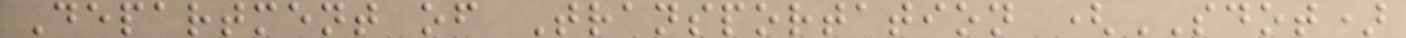Department of Transportation (SDOT)
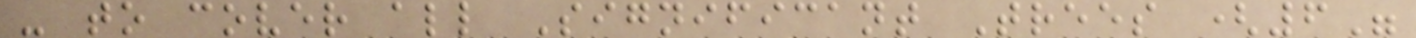- to cover all Significant Trees (6"
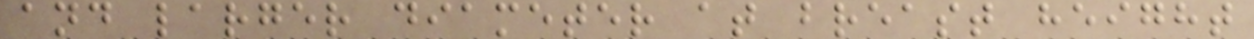and larger diameter at breast height
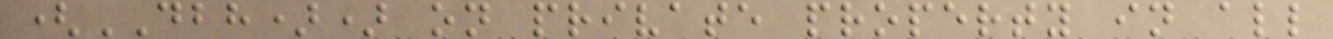(DBH)) on private property in all
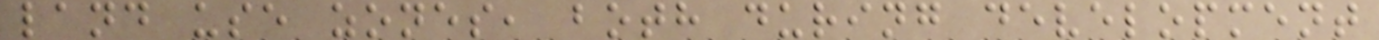land use zones, both during development
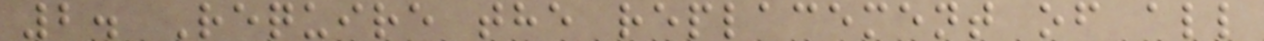2. Require the replacement of all
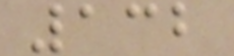132
